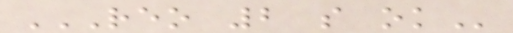REO 2 S OK
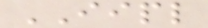IIPL
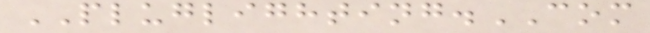PLUGLIGHTING.COM
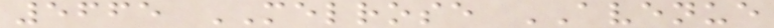5665 MELROSE AVENUE
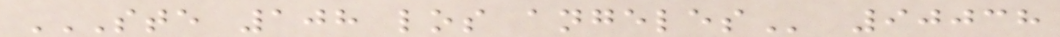STE 108 LOS ANGELES 90038
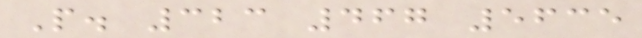P. 323 467 5635
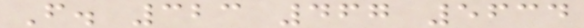F. 323 467 5634
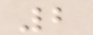2
